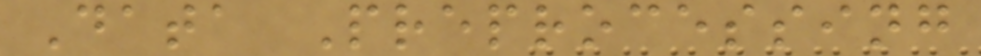Data Preprocessing
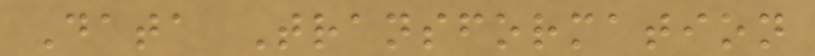Data Transformation
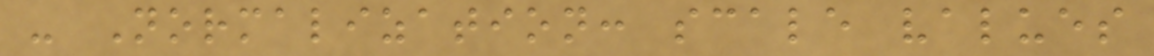- Normalization: scale values
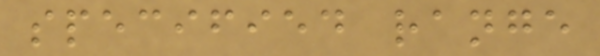specified range
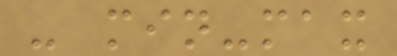- min-max
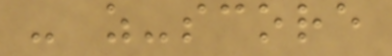- z-score
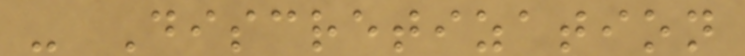- Discretization
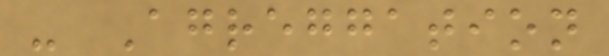- Agreggation
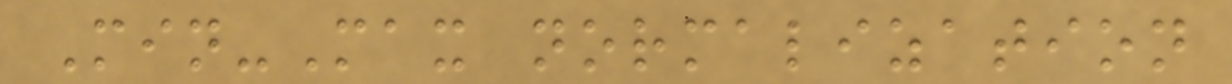Min-Max normalization
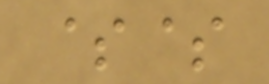$$
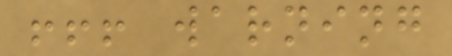!!! warning
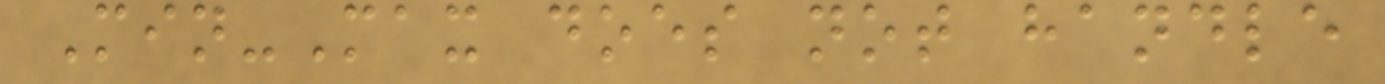Min-Max does not handle
